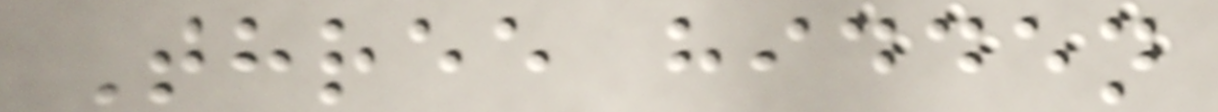Three hidden
